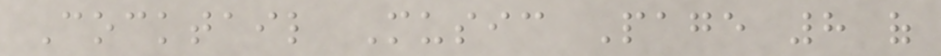Cocktail Music Page 8 of
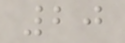20
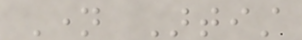Name Artist
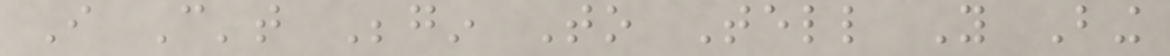I Can't Begin To Tell You Bing
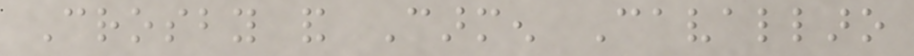Crosby and Carmen Cavallaro
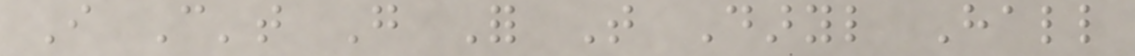I Can't Go For That Daryl Hall
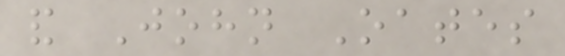and John Oates
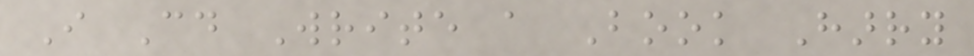I Could Write a Book Harry
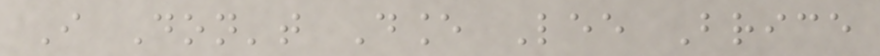I Don't Dance Lee Brice
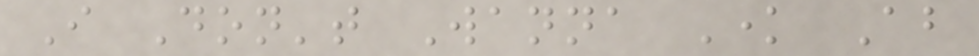I Don't Wanna Know About
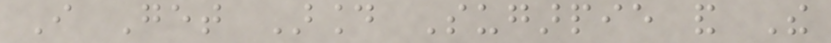I Get Around Sugarpie and The
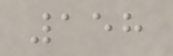158
